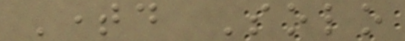Timed Solo
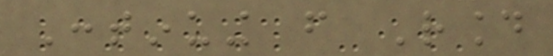Continuing from Round
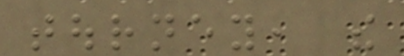tourney, the
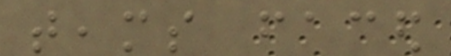teams faced
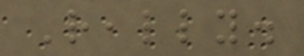Really.
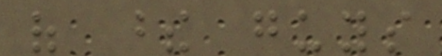of these guys
